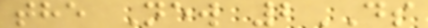the New 2DS
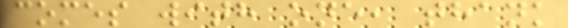comes with one, thank
